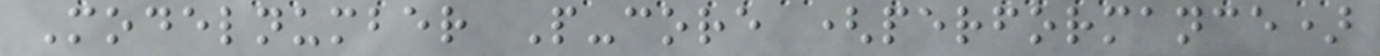Modelnumber P-core (performance)
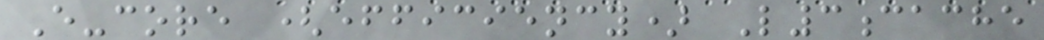E-core (efficiency) L3cache
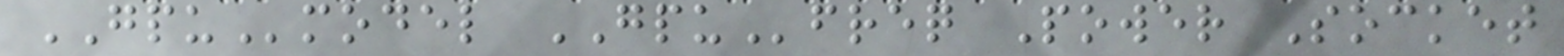GPUmodel GPUfreq Power Socket
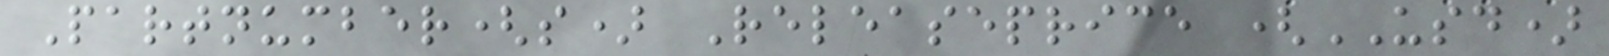Partnumber(s) Releaseprice (USD)
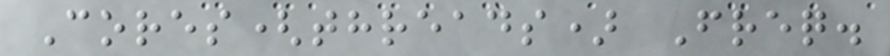Cores(threads) Freq.
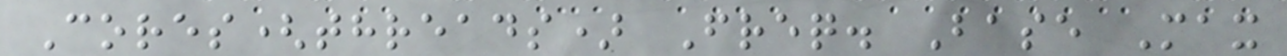Cores(threads) Freq. Base Max
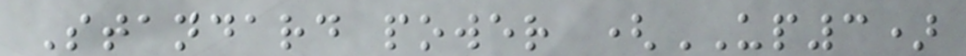Standard power (UP3)
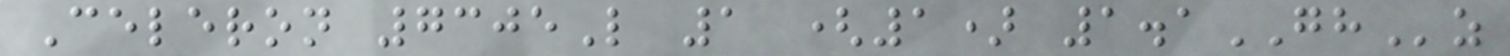Celeron 7305L 1 (1) 1.1GHz
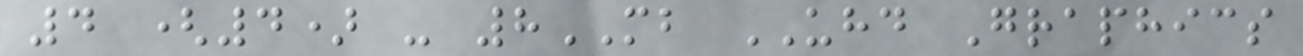4 (4) - 8MB UHD Graphics
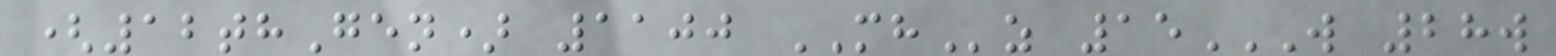(12thGen) 1100 MHz 15W 28W
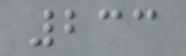233
